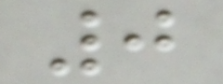0
